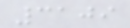3109
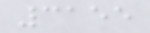3155
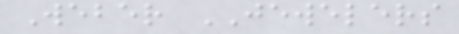Weber JEWELERS
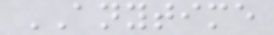ANYTIME
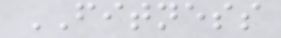FITNESS
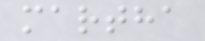martha
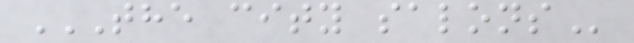THE CITY SALONS
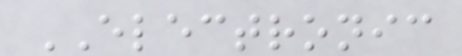ELECTRONIC
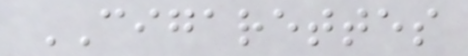CIGARETTES
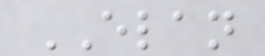ELAN
